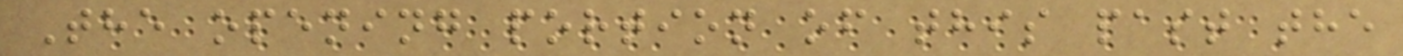The opening portion of this past the
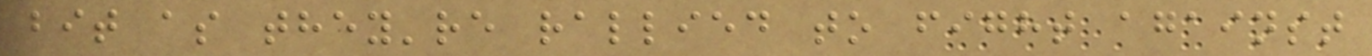bit as they're rallied to fight against
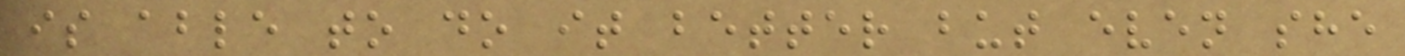is able to do it better but even she
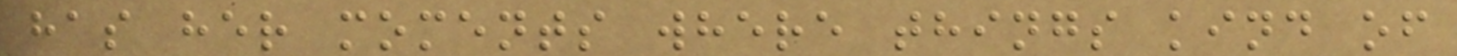has her moments where things kind of
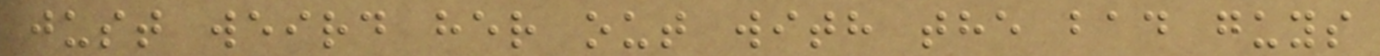just weird her out with the bad guys
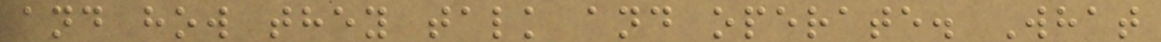and how they talk and operate. What
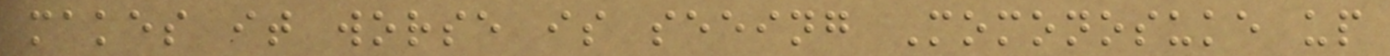makes it worse is seeing Momonosuke up
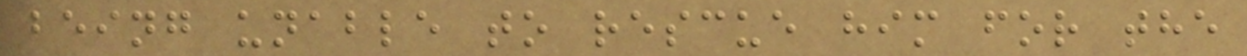being unable to rescue him for the
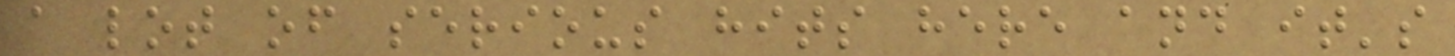a lot of serious hits here and it's
